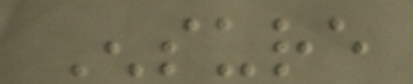Ensure
